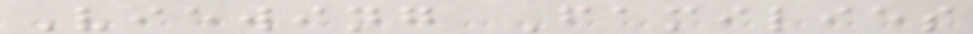Viewing Families
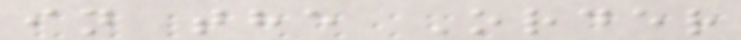in the Order
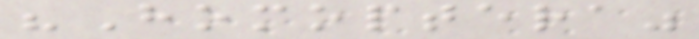"Homoptera"
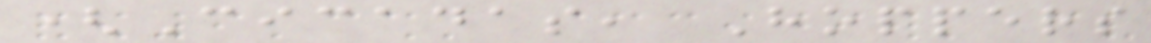(Cicadas, Hoppers
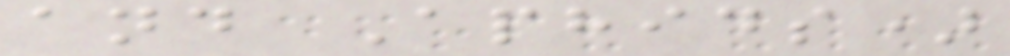and Aphids)
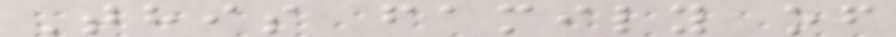This family of
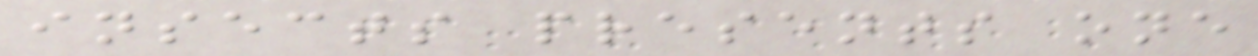insects presents one
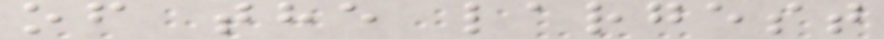of the largest
